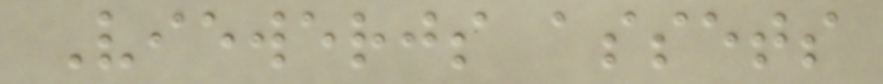Viewerjs assets
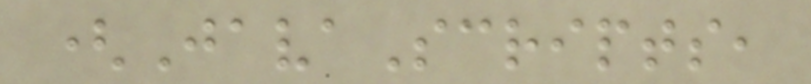(JavaScripts,
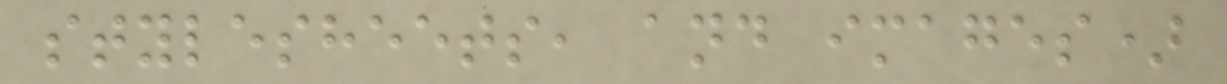stylesheets, and images)
